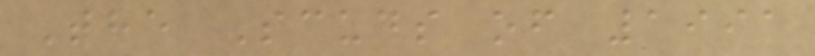The Scuds of 1991
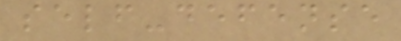self-defense
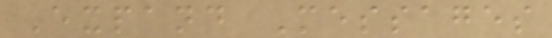Expand Messages
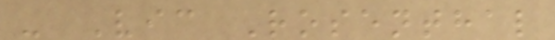- Vic Rosenthal
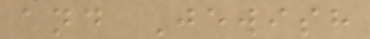and Jewish
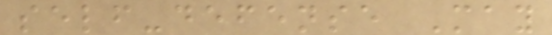self-defense May
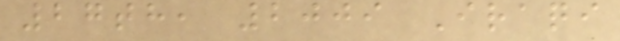27th, 2009 Iraqi
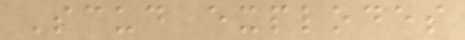Scud explodes
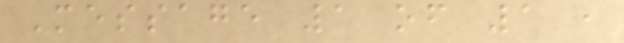Message 1 of 1 ,
